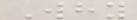Why
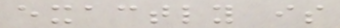exactly is
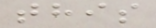this
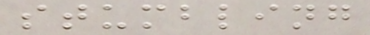stumbling
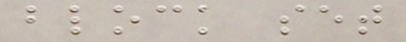block set
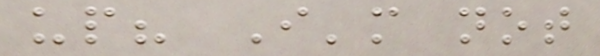up? I'm not
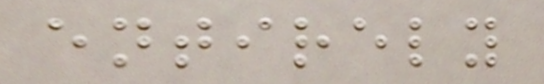entirely
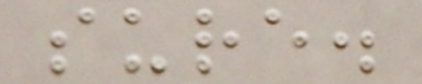sure.
